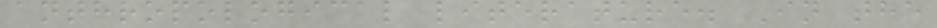anthropological literature. In the
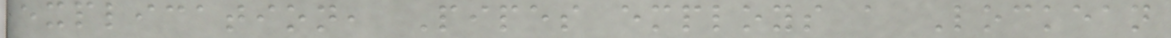explication, Pipes employs a Lockean
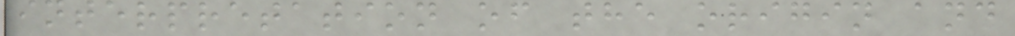interpretation of the origin and
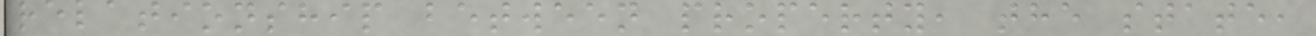relationship between property, the state,
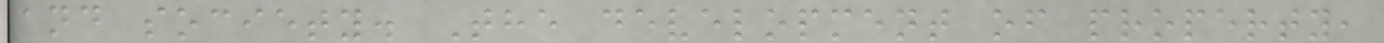and society. The development of property,
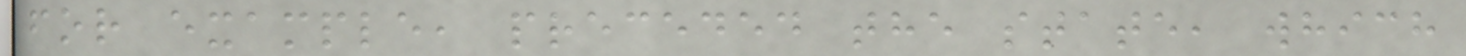for example, preceded the state, which
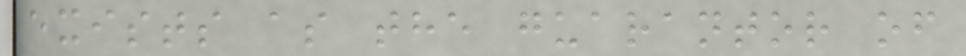exists as the guarantor of
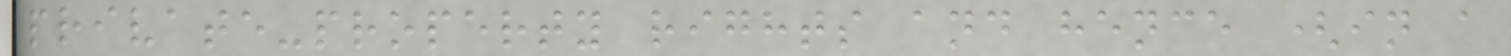private-property rights and hence (in a
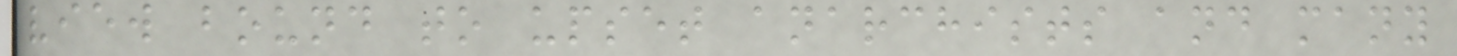view bound to upset anarchists and many
